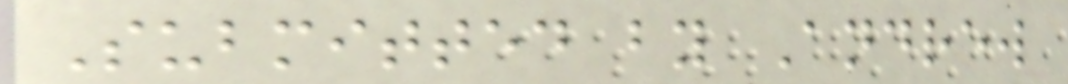Submitted by Andrew
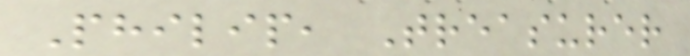Philip, Treasurer
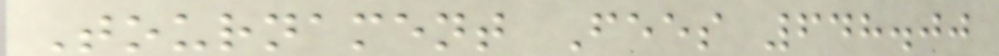Tournament Fees 648.00
